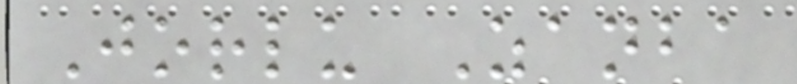Jorlu Zanba
